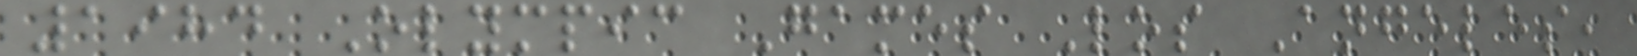1984 Olympic Games Los Angeles,
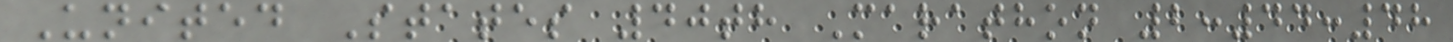United States 40th Marathon 2:44:48
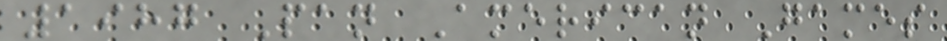1987 Pan American Games
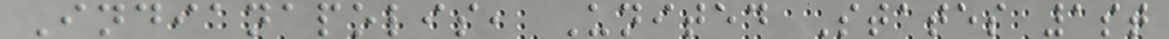Indianapolis, United States 1st
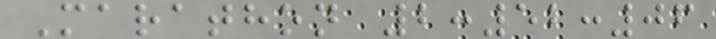Marathon 2:52:06
